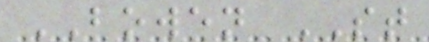BOWEN ST
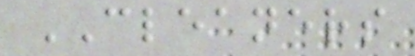CLEANERS
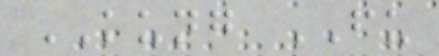KUNG FU
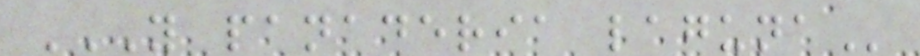Y PANADERIA LAGUNA
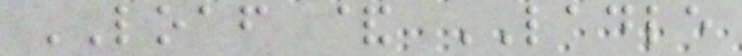LOAF & LADLE
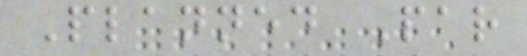Planned Par
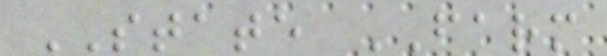STATE FARM
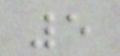5
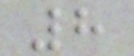8
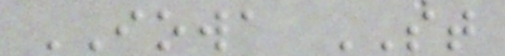IOWA ST
